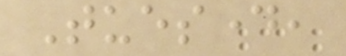Tuesday,
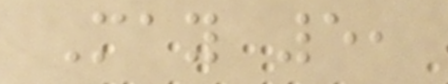May 5,
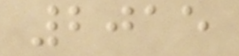2015
